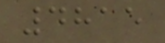4815
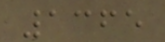1365
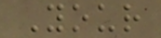Your
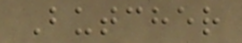Butcher
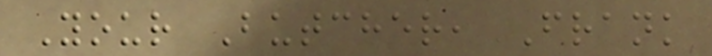Your Butcher, Frank
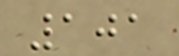101
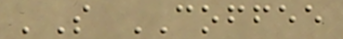'S COFFEE
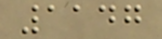1147
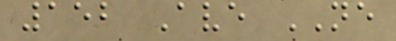152 Ave NE
